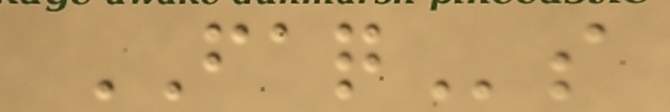FAQs
